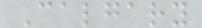Calgary
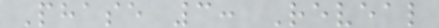Phase 3: Reveal
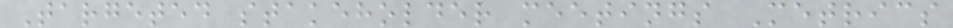Targeted stakeholder meetings Metrics
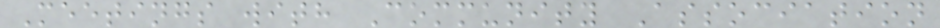Meetings with Community Association
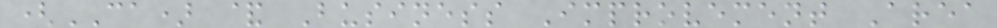(CA) & Business Improvement Area
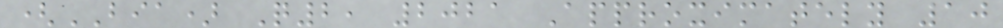(BIA) Q2, 2021 Approximately 10
